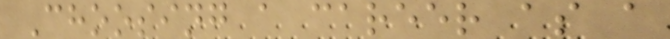Choosing a career as a
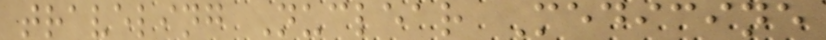traveling Nuclear Medicine
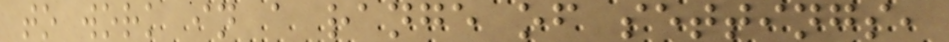to work in a range of settings,
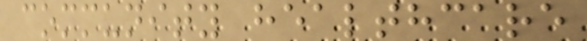community healthcare
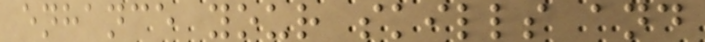enhance your skills and
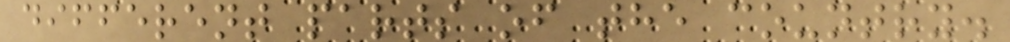different parts of the country.
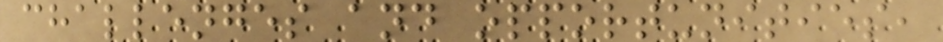challenges and opportunities,
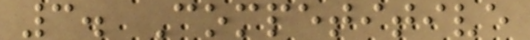3. Competitive
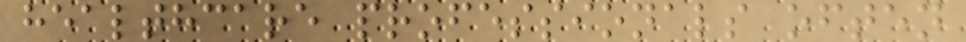healthcare professionals often
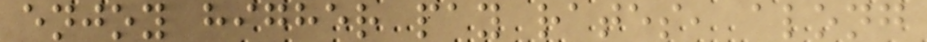enjoy higher pay rates, along
